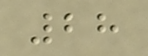28
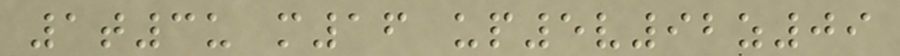1t3u m16 up5v92z09
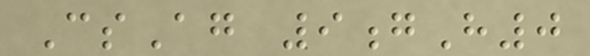CsAg 9gH0
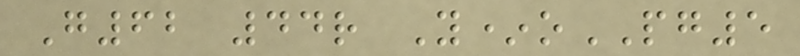G62 44r Y*oPG5
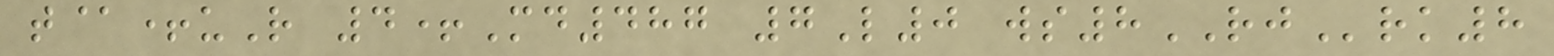t@+uR 4+Md487 7L0 ws8RJrk8
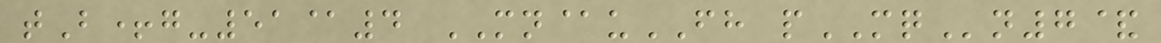tB+g-51@4 MN@uFH pMQn7&
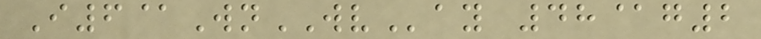I6@WnWVay 48@g2
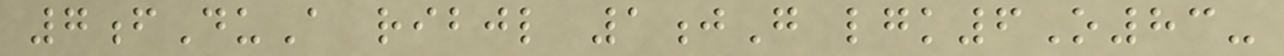7fDuA ribjl 1jG lgk6O83-
